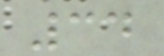34
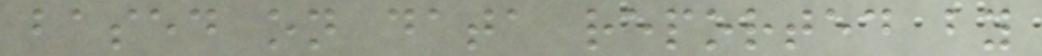based on data reported by
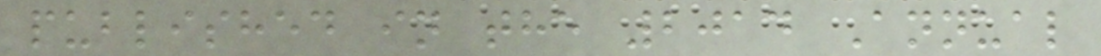published in the 2014 Annual
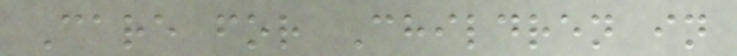Care for Children in
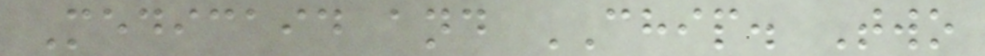Medicaid and CHIP. Two
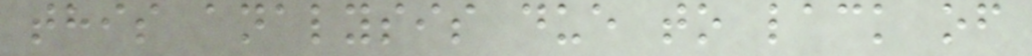this analysis due to lack of
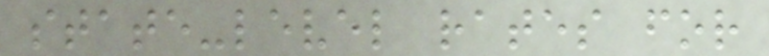state-level rates for
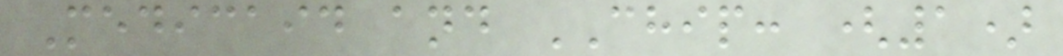Medicaid and CHIP: (1)
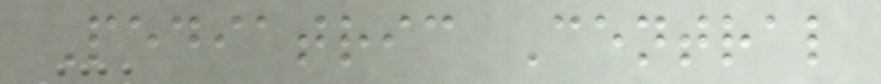Pediatric Central
